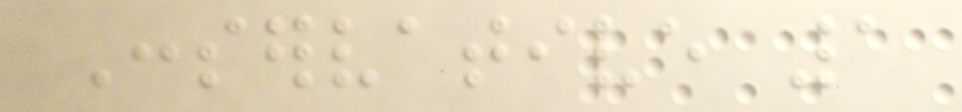Conservative 1
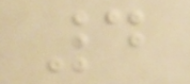4
